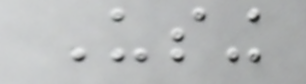Using
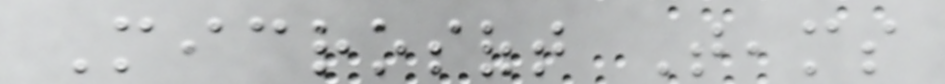Microsoft Teams
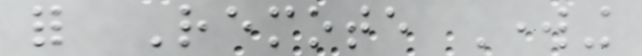for Remote Working
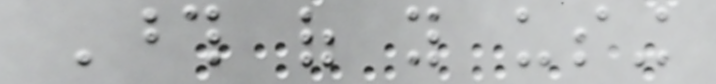Those of you using
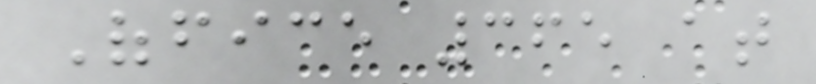Office 365 at
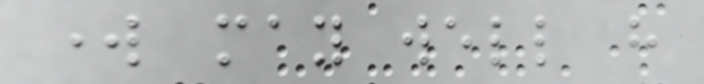work may well have
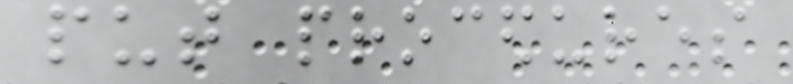put procedures
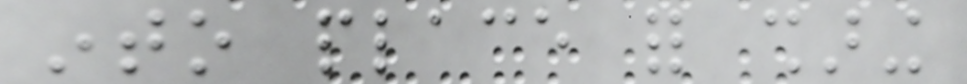into place for sharing
